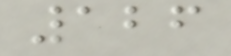126
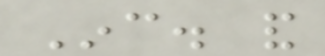Inc. and
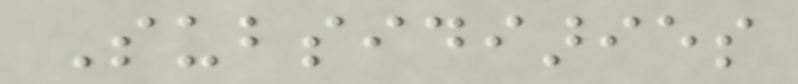Subsidiaries
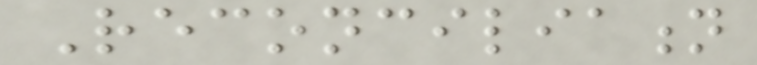Reconciliation
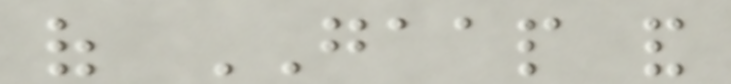of GAAP and
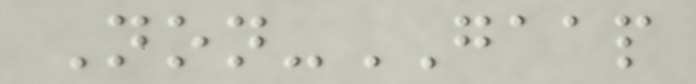Non-GAAP
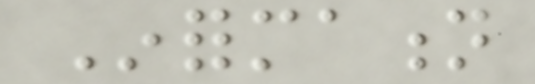Information
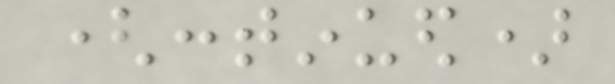(continued)
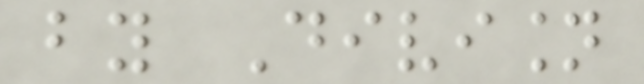by Division
